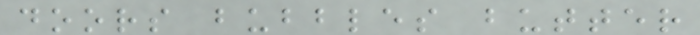doors bubbles butter
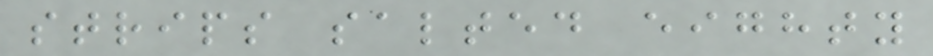strips salted eighty
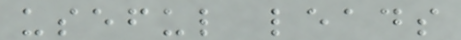useful leads
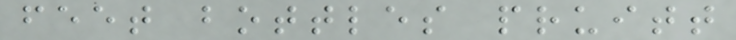feet bottles pruitt
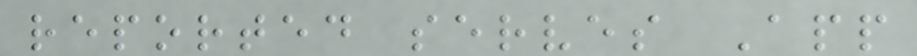reported serves App
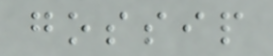gossip
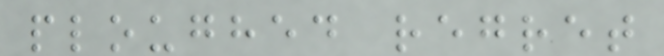ploughed regret
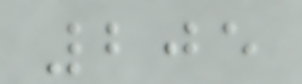205
